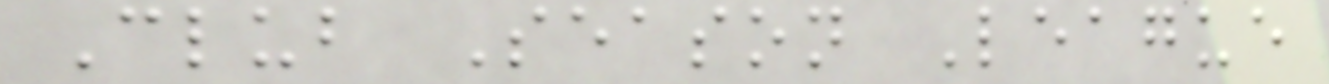Club Season League
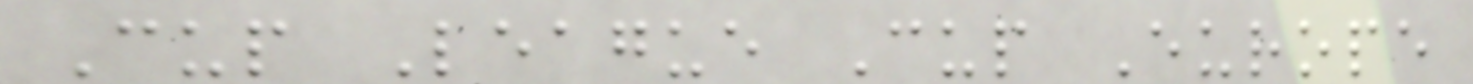Cup League Cup Europe
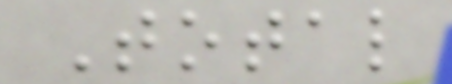Total
